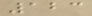123
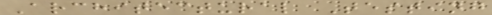Architectural Testing
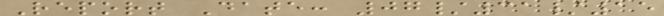Report Date: 07/31/15
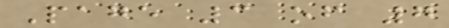Page 3 of 7
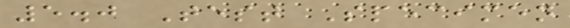5.0 Test Specimen
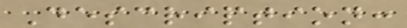Description:
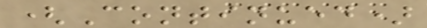(Continued)
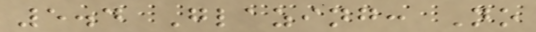5.4 Glazing: No
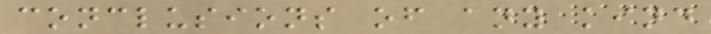conclusions of any kind
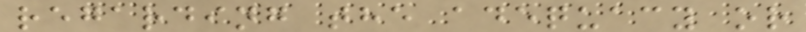regarding the adequacy or
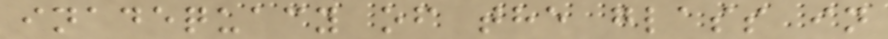inadequacy of the glass in
